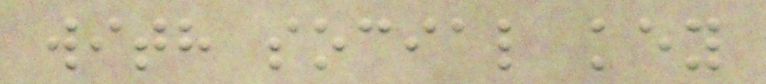with social key
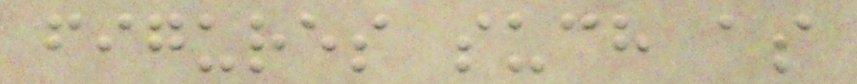figures such as
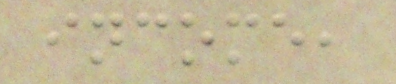income,
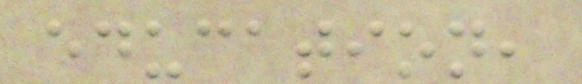education,
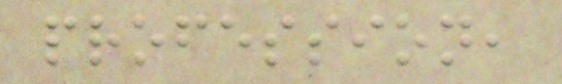profession,
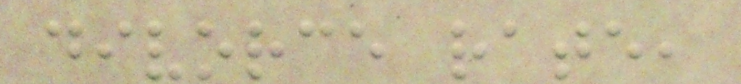divorce rate,
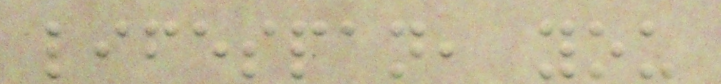lifespan, you
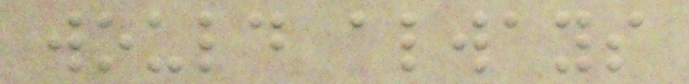would always
